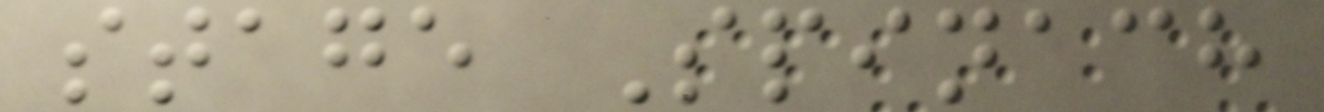stage Spinach
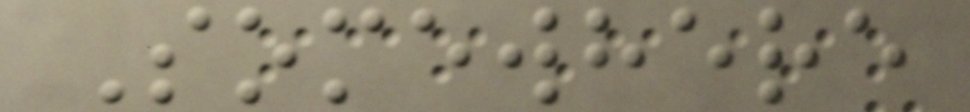Somewhere
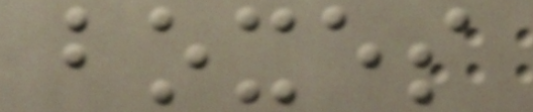boxes
